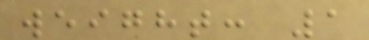weight: 1
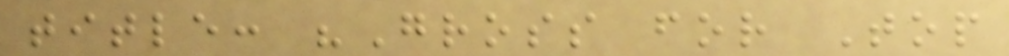title: "Gross for Top
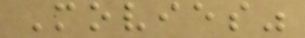Movies"
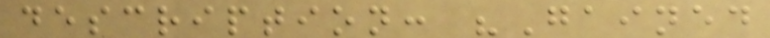description: "Gained
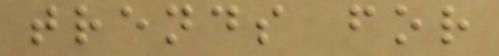trends for
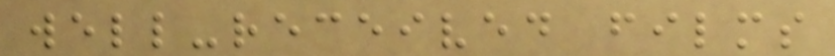well-received films
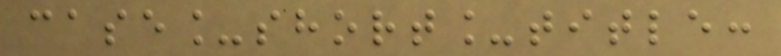case_short_title:
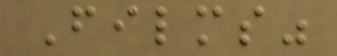Films"
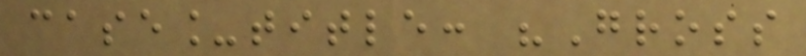case_title: "Gross
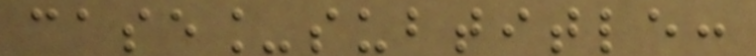case_subtitle:
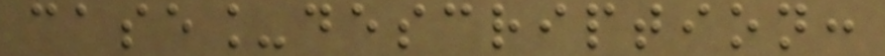case_description:
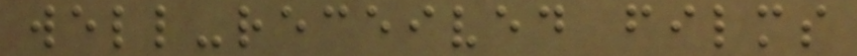well-received films
